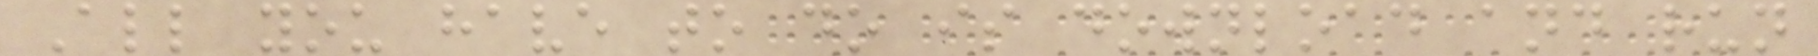All you have to do is download and run
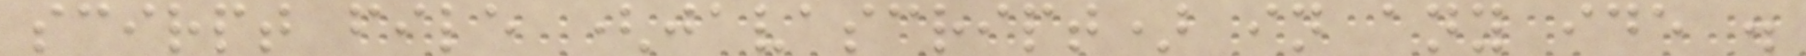scirpt file (javascript) in any ide .
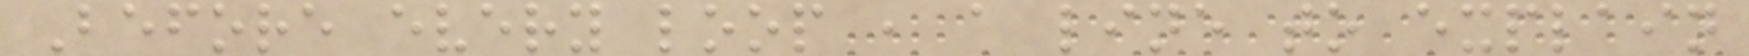Before every loop , a line to explain
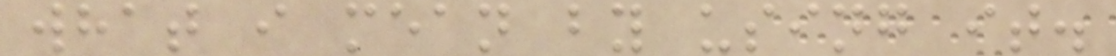what i mean by using it.
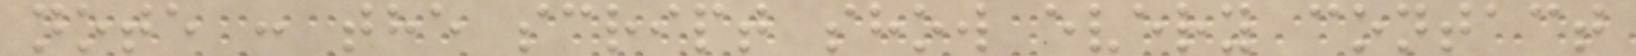note : the script show every contact
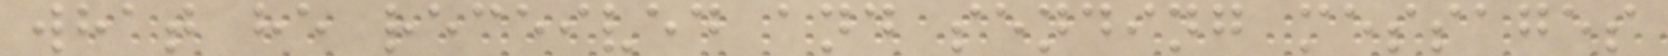what he received and sending messages
